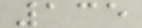135
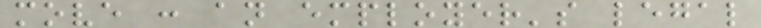move : an employer's legal
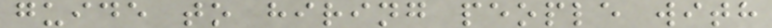guide to hiring people with
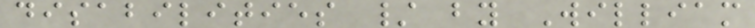disabilities / by William
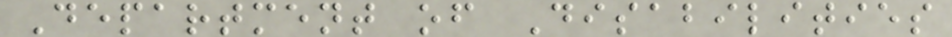Department of Disabilities
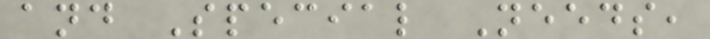and Special Needs,
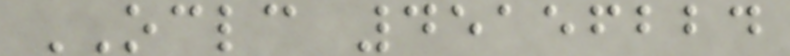OCLC 45156224
